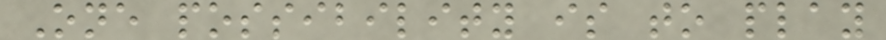One possibility is to play
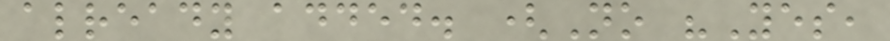already added. (No "Yes,
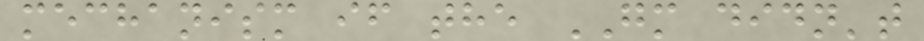mechanism if the GM didn't
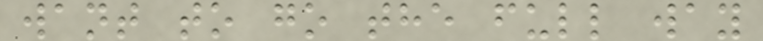want to go the full way
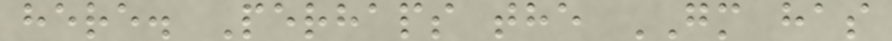here. Perhaps the GM has
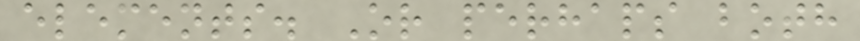elements. Or perhaps both
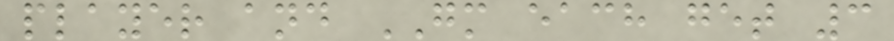player and GM each get 3
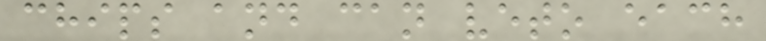chips and can veto each
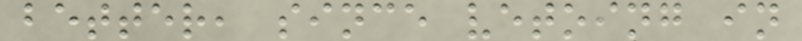better, since vetoing in
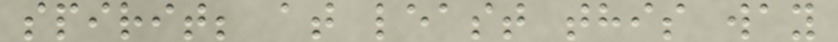spirit; at least this way
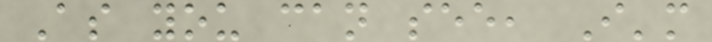As you can see, I'm
